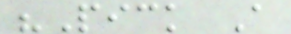"Pick A
